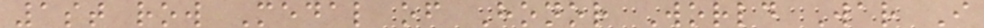1st row Medal of Honor World War I
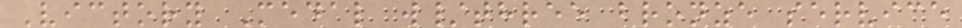Victory Medal w/three bronze service
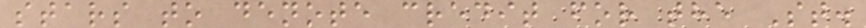stars to denote credit for the St.
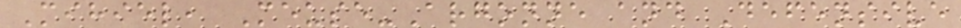Mihiel, Meuse-Argonne and Defensive
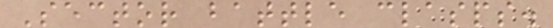Sector battle clasps.
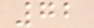72
